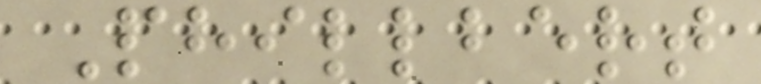Phillbert
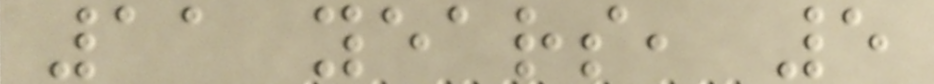11 years, 5
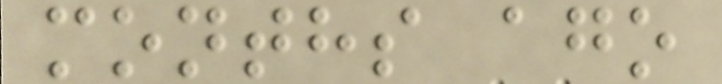months ago
